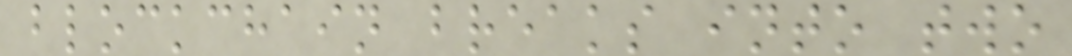blockchain breaks into two
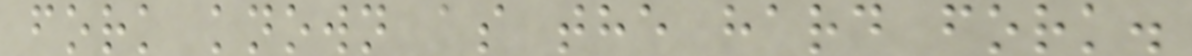fork known as the hard fork.
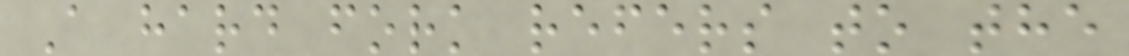A hard fork refers to the
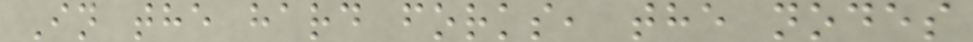In the hard forks, the nodes
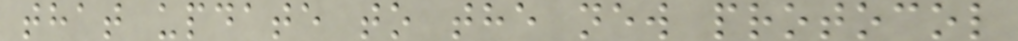that update to the new protocol
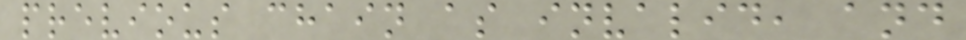previous chain as invalid, and
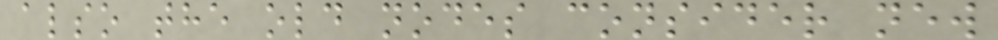also the old nodes consider new
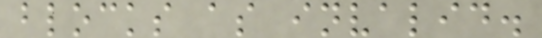blocks as invalid.
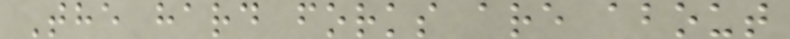The hard forks are about
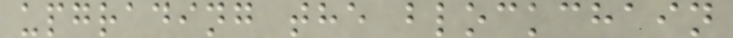upgrading the blockchain
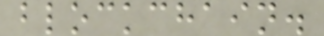blockchain.
